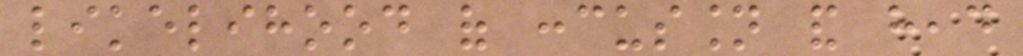likelihood of concussion and head
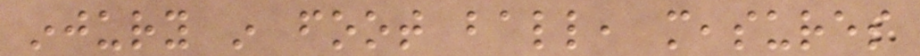injury in foot ball, measures
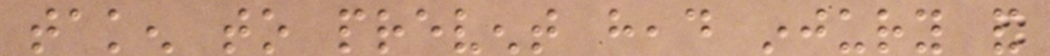taken to prevent head injury and
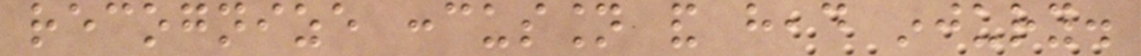recognize concussion and head injury.
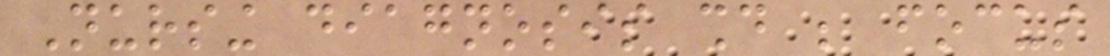Nursing diagnosis should be focus
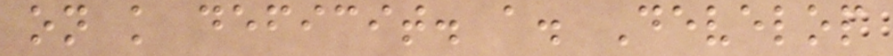on knowledge deficit. a. Develop
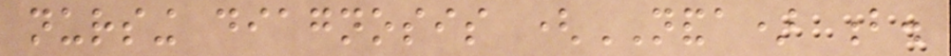nursing diagnosis (NANDA) b.
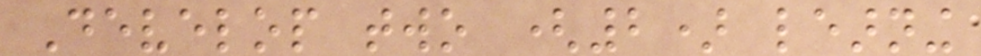Develop two (2) learning
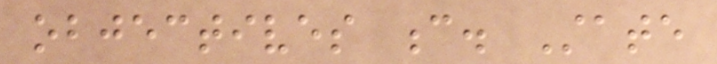objectives c. State
